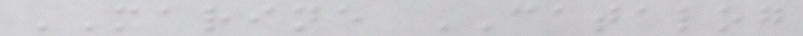MARINE CATALOG
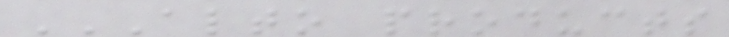ALTO PRODUCTS
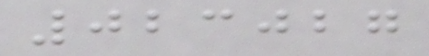023027
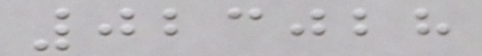023028
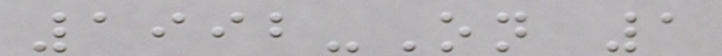1992-On 1
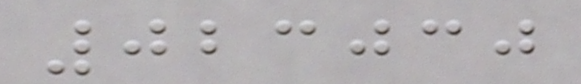023030
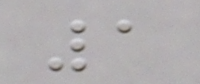1
